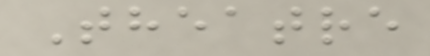Theatre
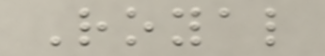Royal
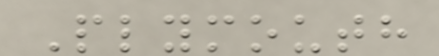Plymouth
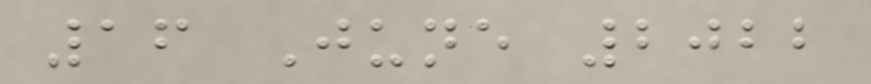16 June 2022
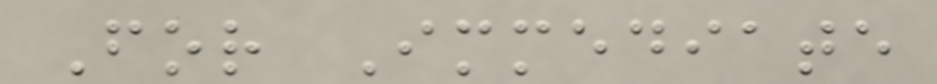For Immediate
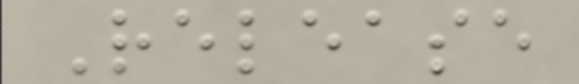Release
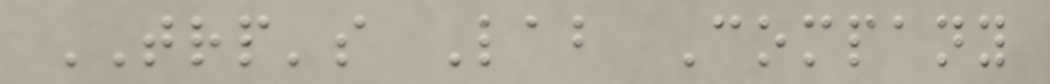TRP's Lab Company
